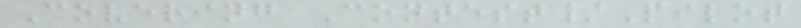Covering Contest/Pilot
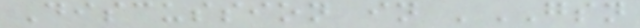Discussion in 'GSN
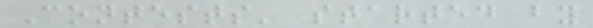Contests' started by
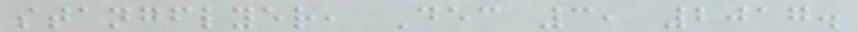stangflyer, Dec 3, 2017.
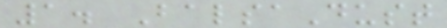1. BalsaDust
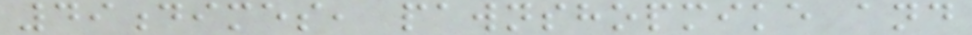49dimes, pawnshopmike and
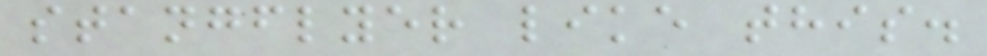stangflyer like this.
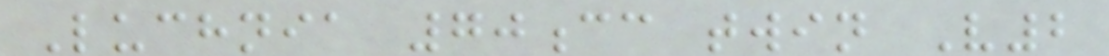Luchnia 70cc twin V2
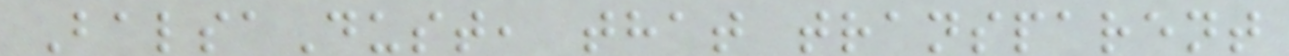BalsaDust, that transparent
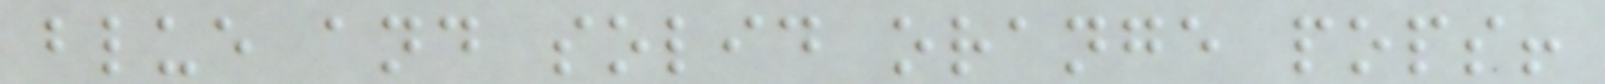blue and solid orange pops!
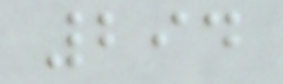294
